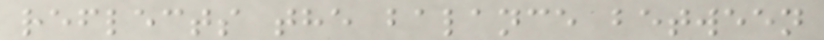reflects the balance between
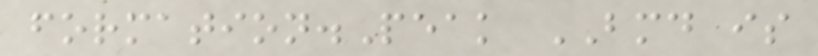formation.Peak BMD is
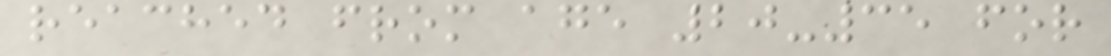reached from age 20-35 for
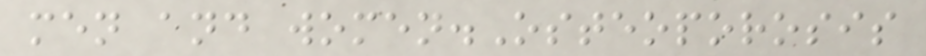men and women.Osteoporosis
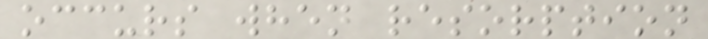occurs when resorption
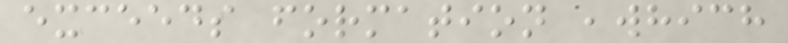exceeds formation ,which
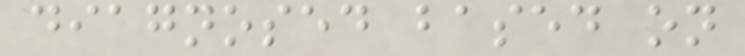diagnosed based on
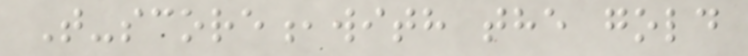T-score,with the gold
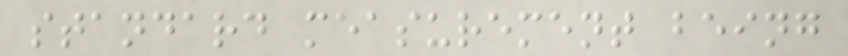standard measurement being
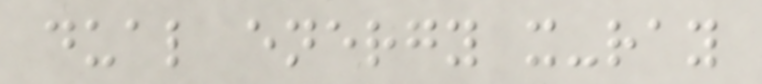dual energy x-ray
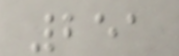251
